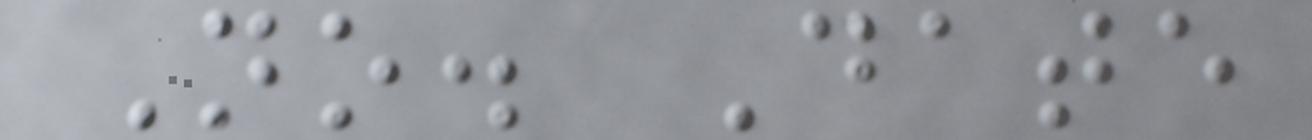No. Date
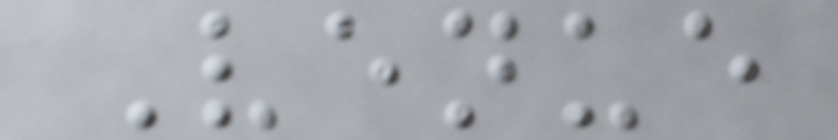Venue
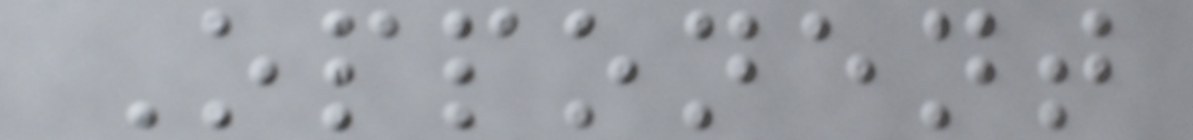Opponent
